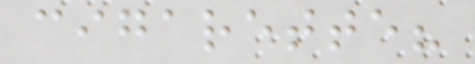cigarette?
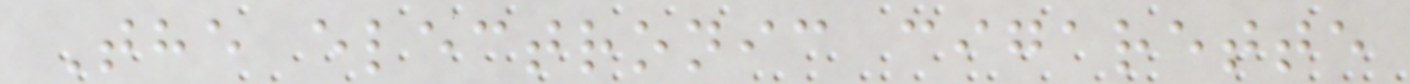The electronic cigarette
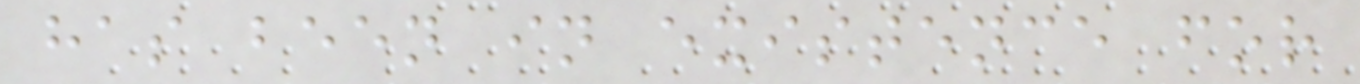has been in existence for
